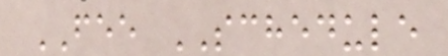FEE SCHEDULE
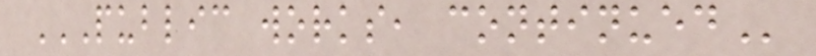PUBLIC WORKS, CONTINUED
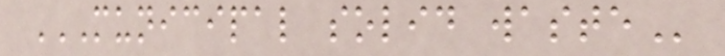MUNICIPAL SOLID WASTE
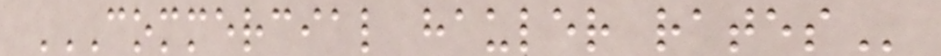COMMERCIAL HAULER RATES
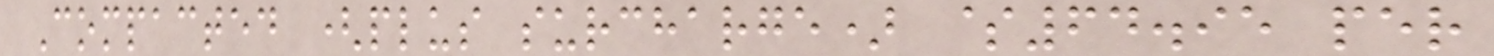Compacted (plus surcharge) $64.95 per
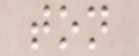ton
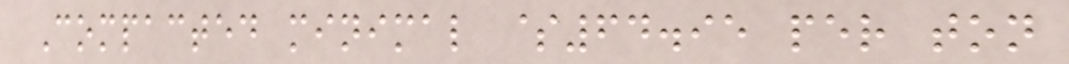Compacted minimal $64.95 per ton
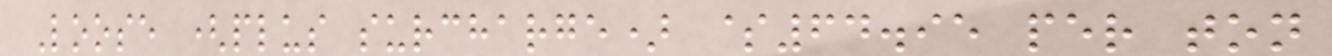Loose (plus surcharge) $64.95 per ton
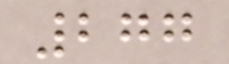277
